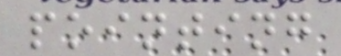pointing
